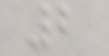2
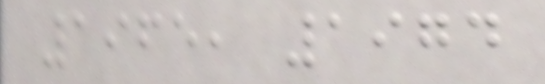1965, 1974
